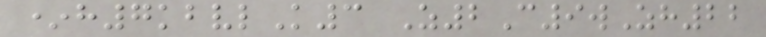*h7kbvlK3 Z2C9wZh22
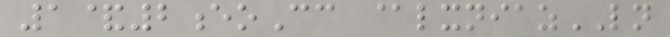1&2eoCc @lxniazLN
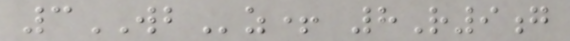3WBz+ 8R9g
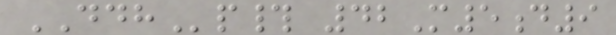DDHp# 42M5d9
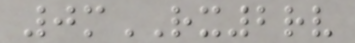0mRX2rv
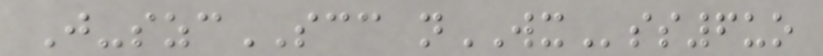J-szcSCC nWXss6uo
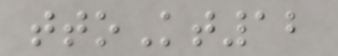ttoKt12
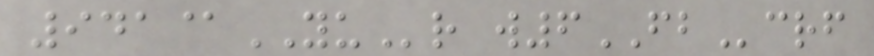941@YUr w6FBcrf
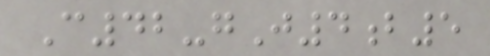C42-gJ4b5
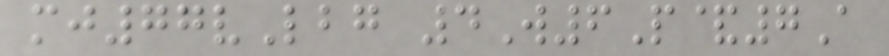mj77vLbg 4W6P&7A
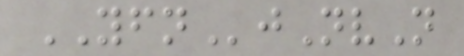YFNjNvN
